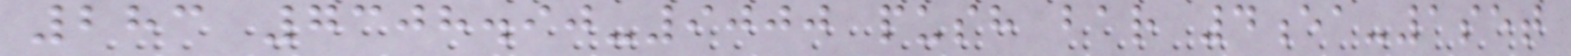283 7308.90-9000 push bar 4ea-1set
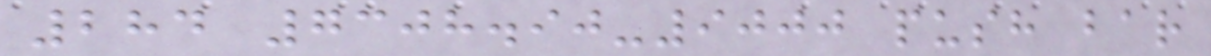284 7308.90-9000 push bar
